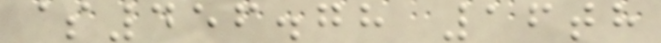$456.78 16th
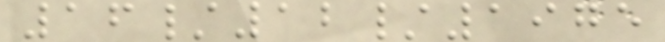16/12/1975
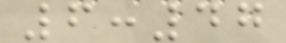6:47
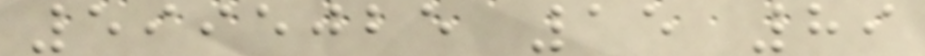5995025 15 89
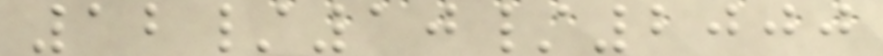12/10/2000
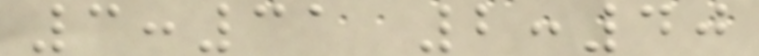3:31 2:40
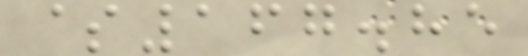$167.85
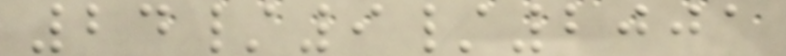24/9/2001
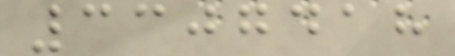3307418
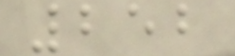252
